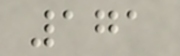171
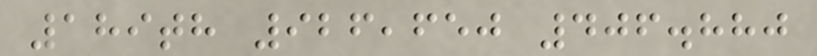189th 926,650 406.880
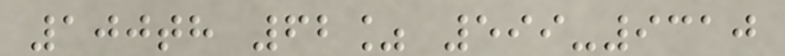100th 62% 599-9310
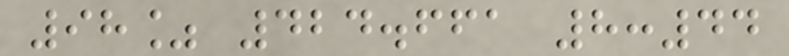98% 424.661 8:44
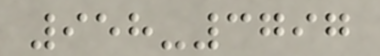958-3797
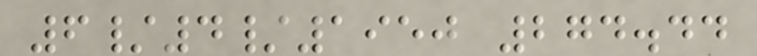6/4/1950 274.44
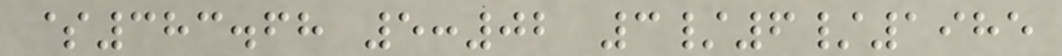$383.68 5:02 3/6/1985
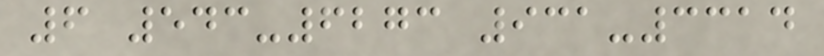6 543-6273 931-3314
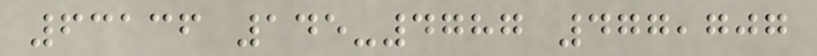63136 145-4787 477,707
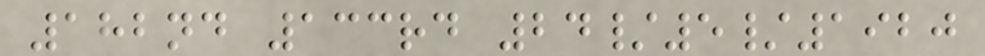182nd 133rd 24/5/1920
